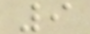9
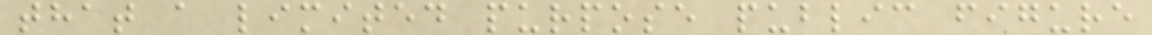that a limited purpose public figure
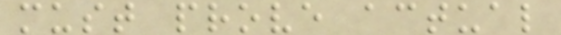must prove actual
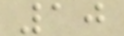10
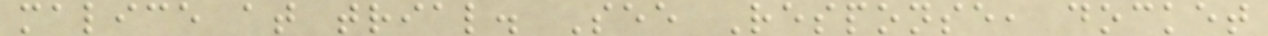malice at trial. See Response, docket
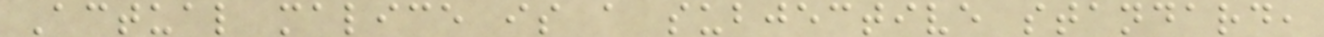Actual malice is a subjective standard,
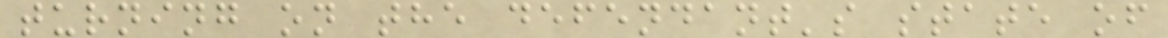turning on the defendant's state of
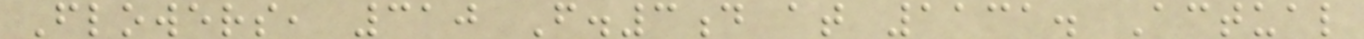Flowers, 310 F.3d at 1131. Actual
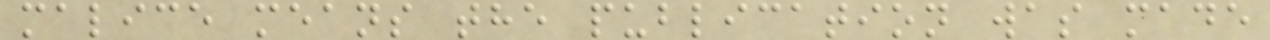malice means the publication was made
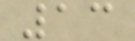13
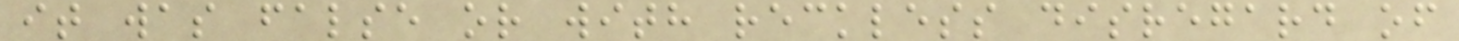it was false or with reckless disregard of
